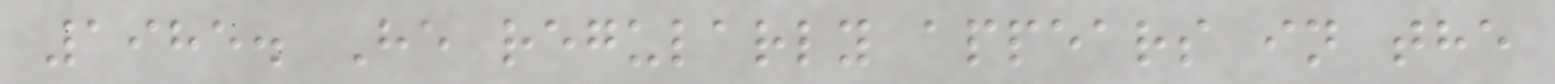1985. He regularly appears in the
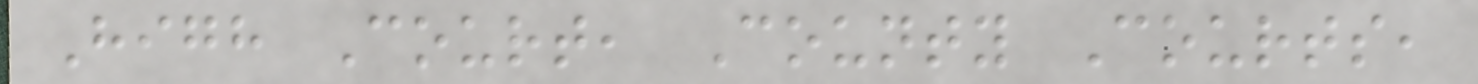High Court, County Courts,
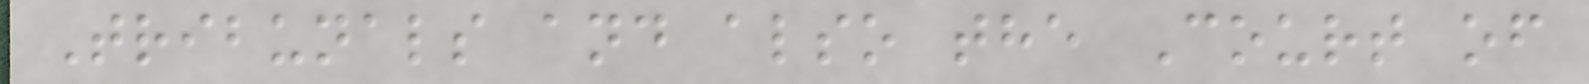Tribunals and also the Court of
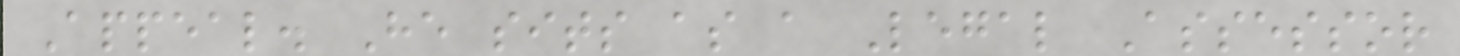Appeal. He sits as a Legal Assessor
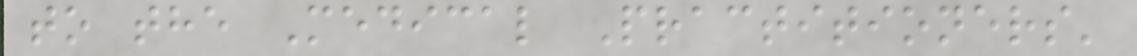to the Medical Practitioners'
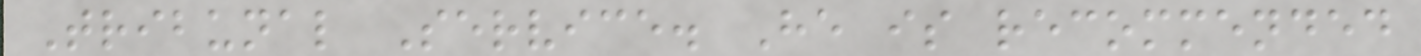Tribunal Service. He is recommended
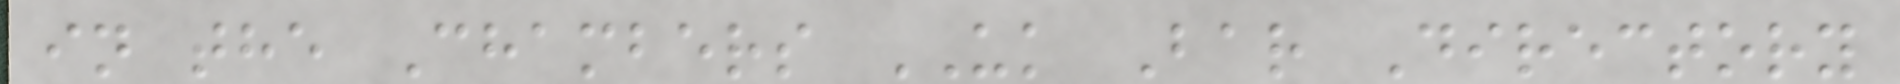in the Chambers UK Bar Directory
